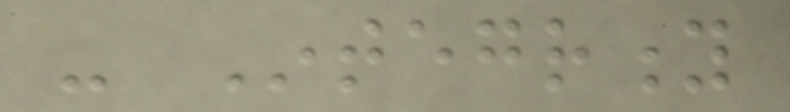- Integrity
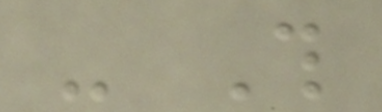- This
